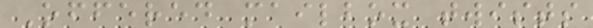Offered mailbox twists
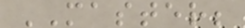MASTER;
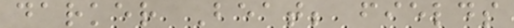darker Beat; fields
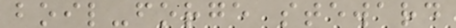boil-forge steward
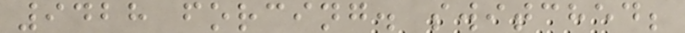9428 forcing. switched;
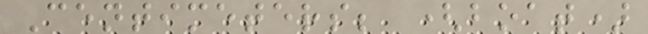Centimeters; (boat)
